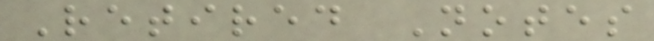Retired Notes
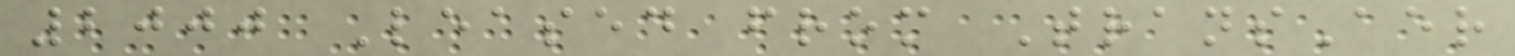2000 Leased from TransAer
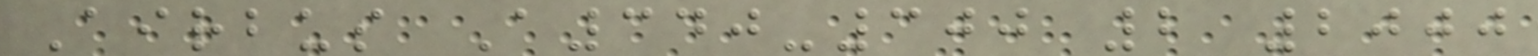Airbus A340-300 2 2000
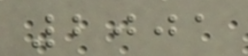2001
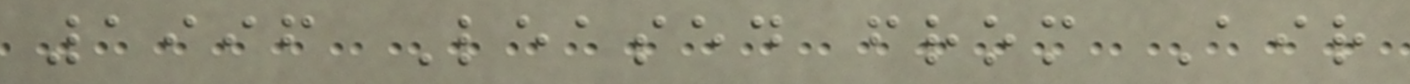1996 Leased from Air
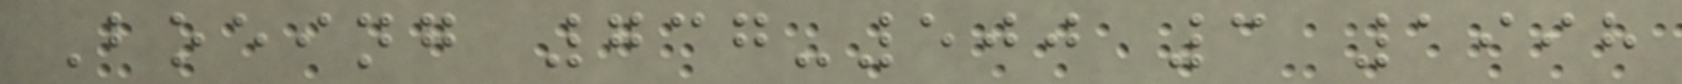Boeing 737-500 3 1998
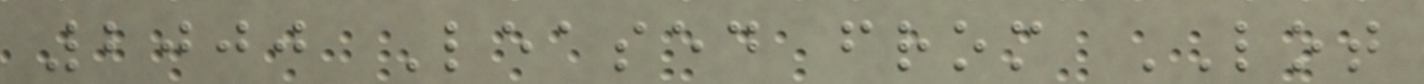2000 Leased from LOT
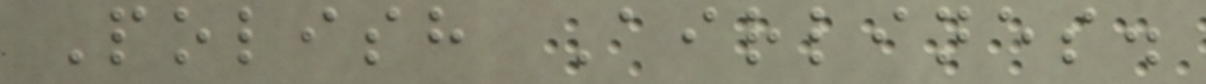Polish Airlines.
